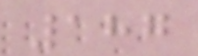187
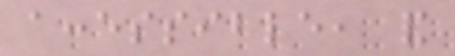accessible, and
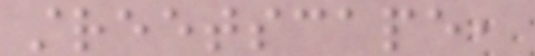streetscape,
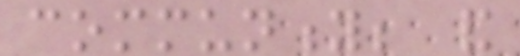community; and
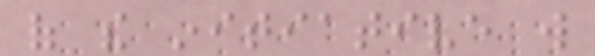of the initiative will
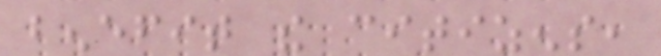benefit the citizens,
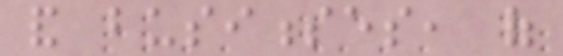and businesses, of
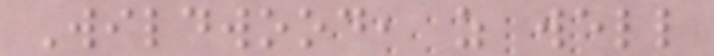Wildwood, as well
